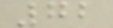72
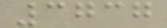3737
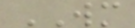WM
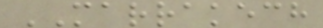MARRAKECH
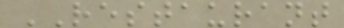RESTAURANT
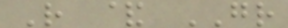R & GR
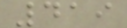419
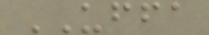UFFA
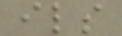ils
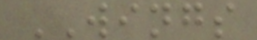WINGS
